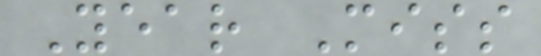Year Miss
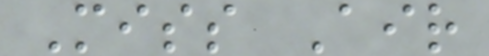Miss Air
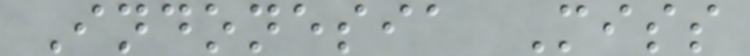Indonesia Miss
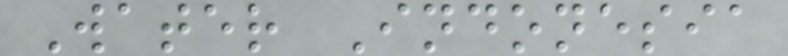Water Indonesia
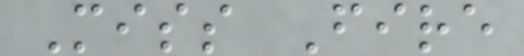Miss Fire
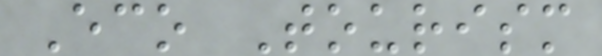Eco Tourism
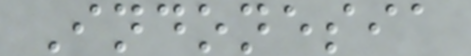Indonesia
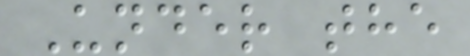Under the
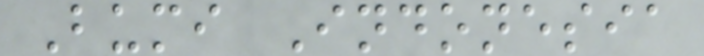Bumi Indonesia
